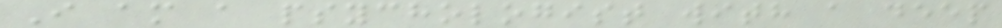I am a psychologist with a deep
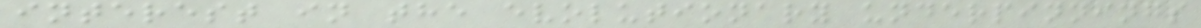interest in the evolutionary underpinnings
